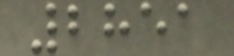2851
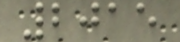2015
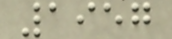1957
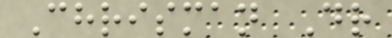Chrisman Dr
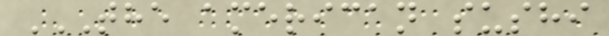THE AMERICAN SUSHI
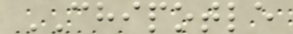CHIPOTLE
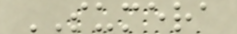SUMERA
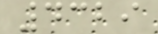4329
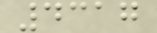4317
